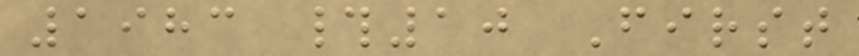1983 #10 First
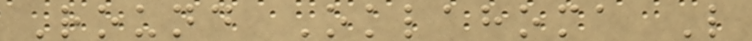Round Oklahoma L
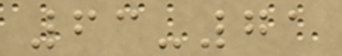63-71
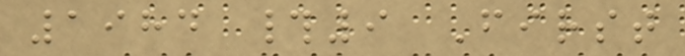1984 #9 First
